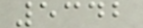5342
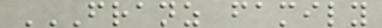FRANZ FAMILY
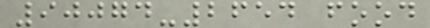90074-2654 food
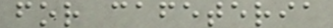for cafeteria
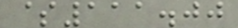$111.00
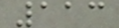113
